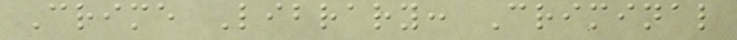Crime Library: Criminal
